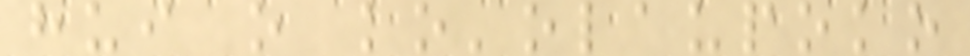hui o ko'olaupoko
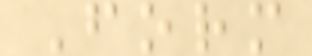Form
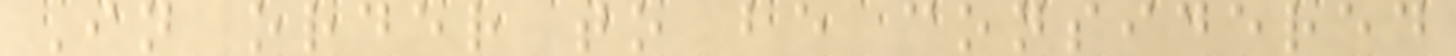In order to be considered
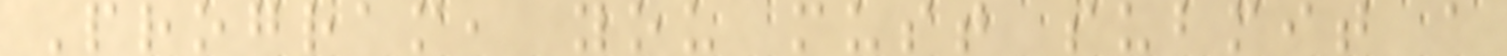Program, you must submit a
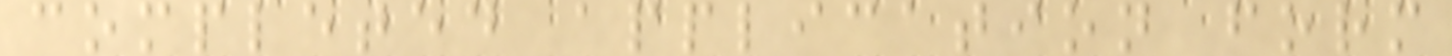completed application form
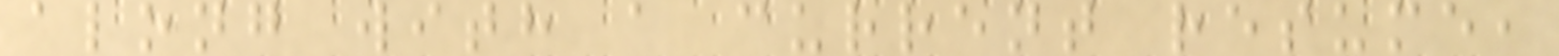along with a current resume,
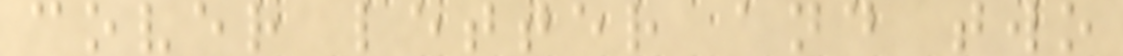cover letter and two
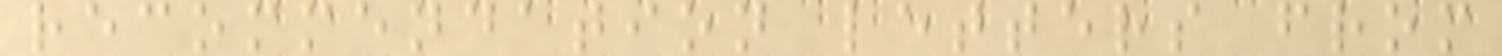recommendation letters from
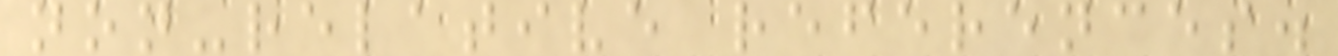non-relative references.
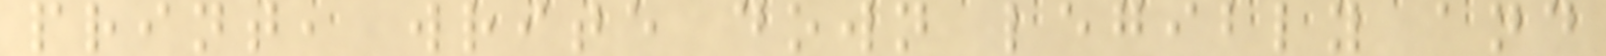print, write down legibly and
